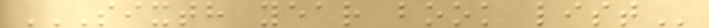SIXTH YEAR BOOK LIST
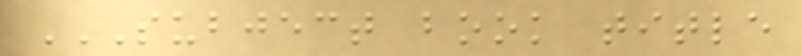SUBJECT BOOK TITLE
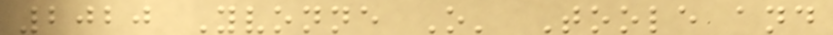2020 Yvonne O' Toole and
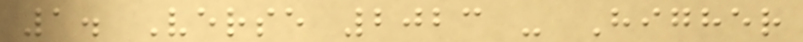1. Verse 2023 - Higher
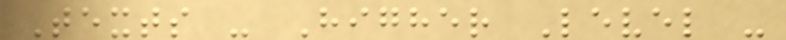Texts - Higher Level -
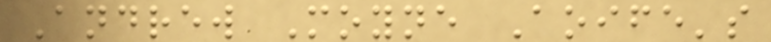Andrew Moyne Aoife's
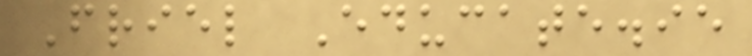Friel Educate.ie
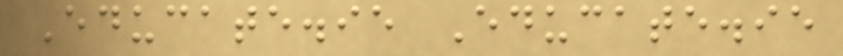Educate.ie Educate.ie
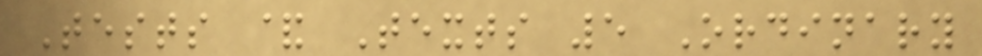Tests & Texts 5 Ordinary
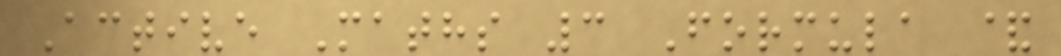Active Maths 3 Formula &
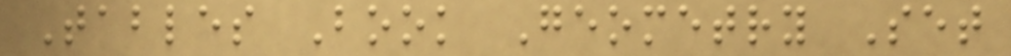Tables Book Geometry Set
